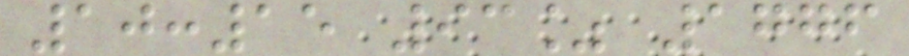10:15 93% 1776
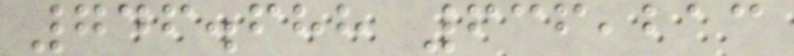746.688 636,213
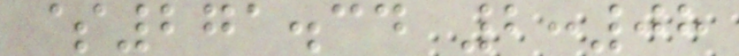$271.34 2:08
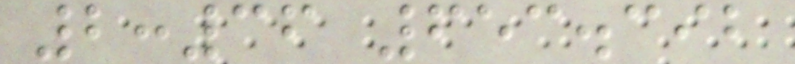2:36 653.392
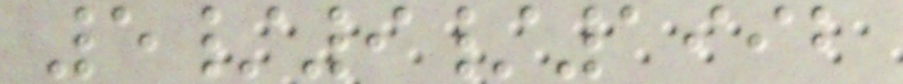5/9/1992
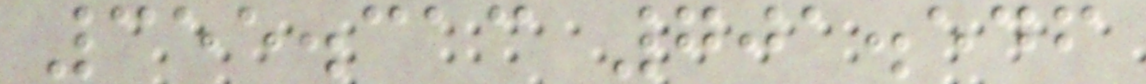355.313 701.546
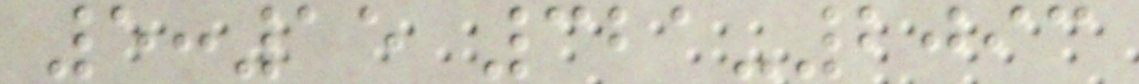5:15 321-2093
